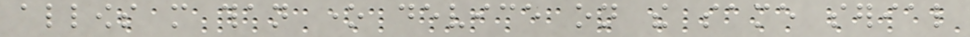allows more than one device on the same serial
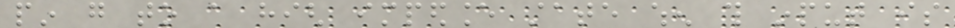pin go to a high impedance state when this input is
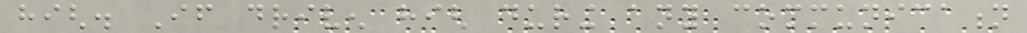high. If driven high during any communication
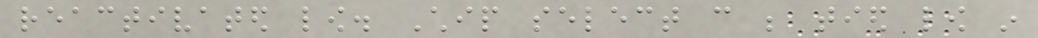reactivated low. Chip select can be tied low in
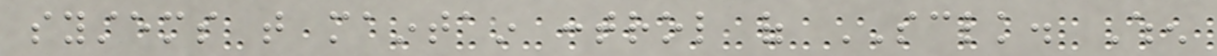systems that maintain control of SCLK. When
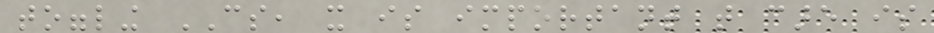toggling CS, it is important that care is
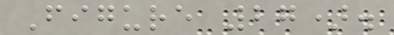Figure 27).
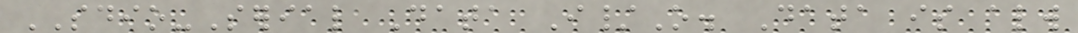SDIO-Serial Data I/O. Data is always
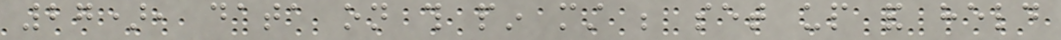27), data on this pin must be set up and held
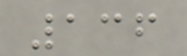136
